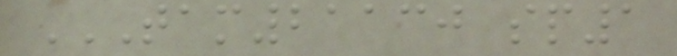TAM21130 SP1
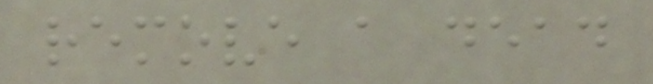remove a dead
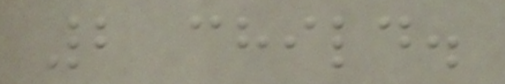2 child.
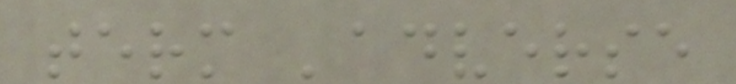term 'adverse
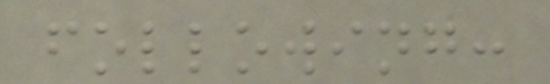following:
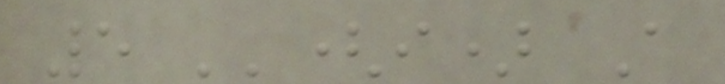5 ''(i) A
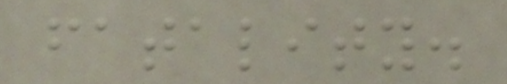fatality.
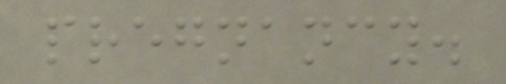pregnancy.
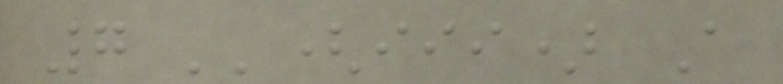7 ''(iii) A
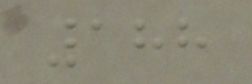188
